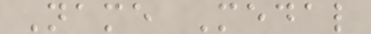Name Medal
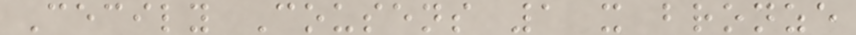Cecily Cousens 1 x bronze
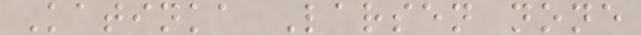Katinka Larsen none
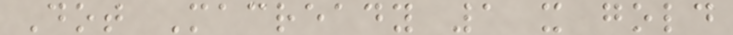Dot Macready 1 x gold
